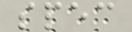spec
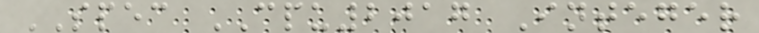SPEC CPU2017 Integer
